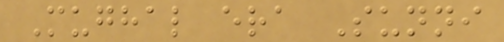Mughal era Sunni
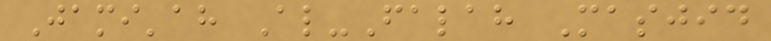Jami'ah Al-Falah Masjid
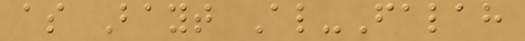as Bayt Al-Falah
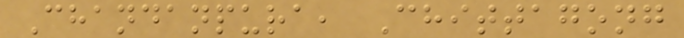Chandanpura, Chittagong
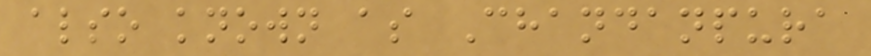also known as Chandanpura
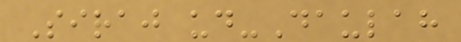Siraj ud-Daulah
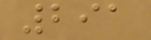291
